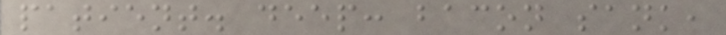patient. deep: bacon sank,
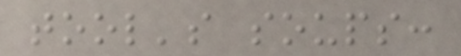tool's soups:
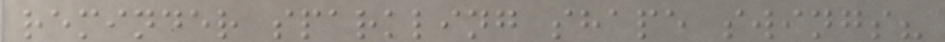reminder sparkling shape swings?
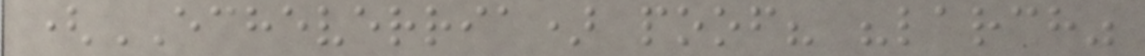(ECHEVERRIA) poof? "larch"
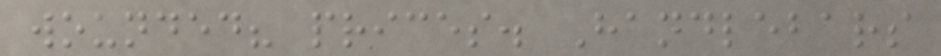wounded? prices. Handlebars
